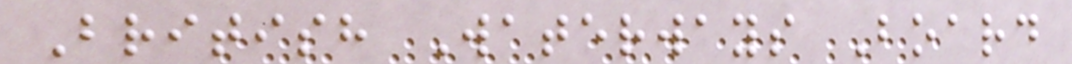British Waterways Board
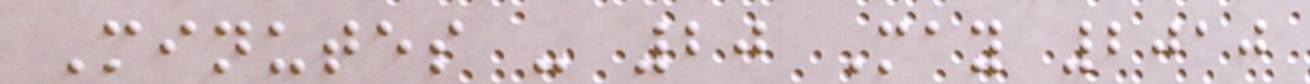Minutes - 20 May 2010
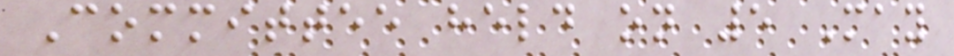Committee held on 5 May
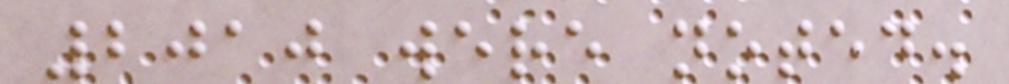2010 were noted.
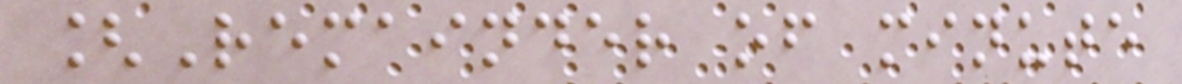[Remainder of minute
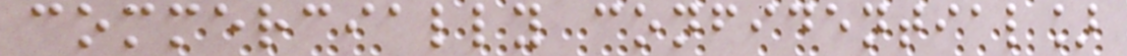commercially confidential]
